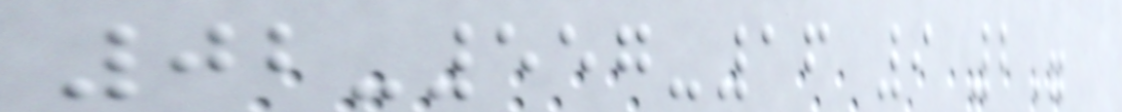02-557-16 9 2"
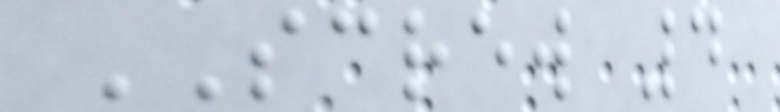SCREW 4
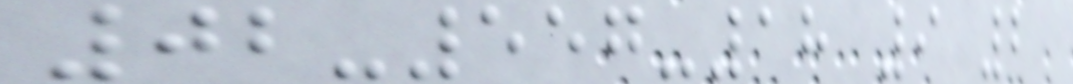02-557-18 9 2
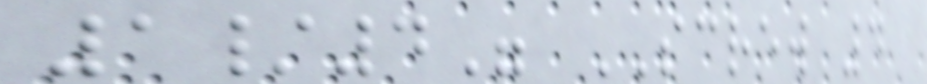1/4" SCREW 4
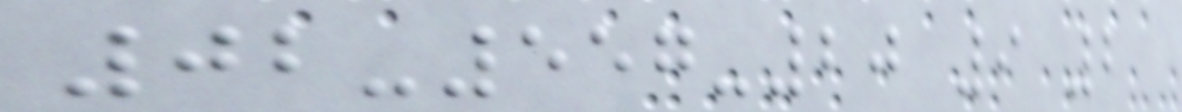02-557-20 9 2
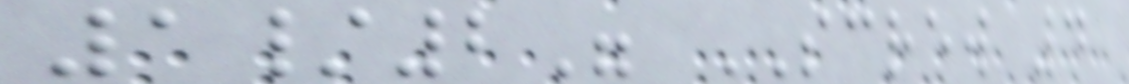1/2" SCREW 4
